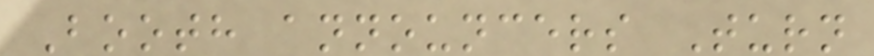Booth announcers Turn
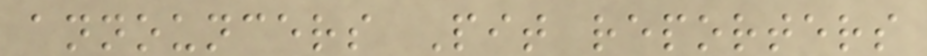announcers Pit reporters
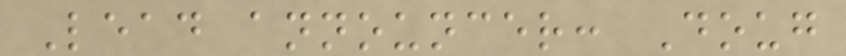Lead announcer: Doug
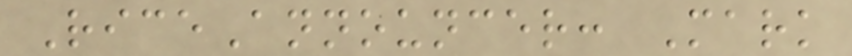RiceAnnouncer: Mark
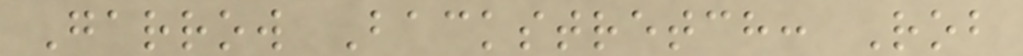Garrow Backstretch: Rob
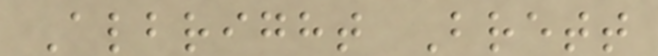Albright Brett
